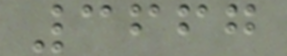3667
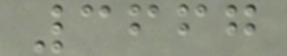3667
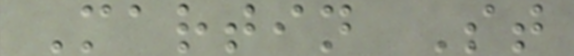Martin St
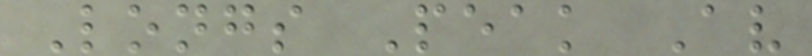Longs Peak Av
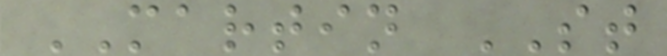MARTIN ST
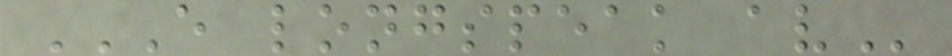E LONGSPEAK AV
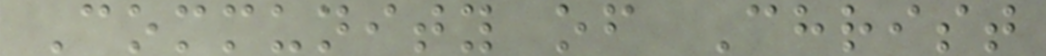Community of Christ
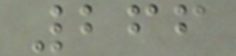266
